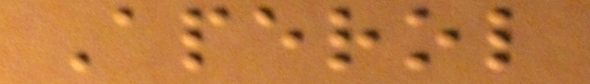Aperol
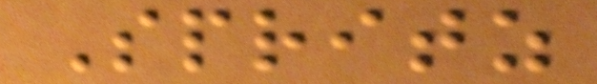Spritz
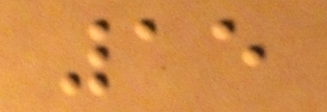15
